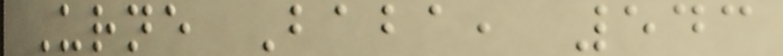Urne Baba, 543
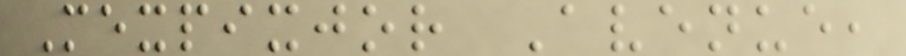Mexpixjor Avenue,
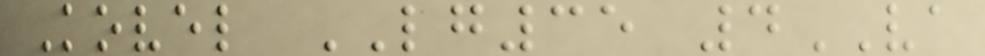Kovel LG35 4VA
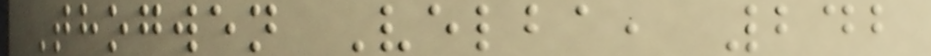Thogwen Velba, 242
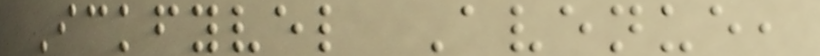Ickfyvel Avenue,
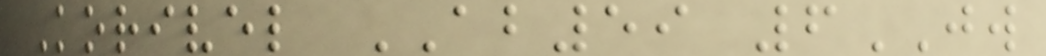Korivel AB59 6JW
